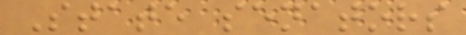State senators
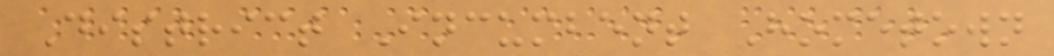District Incumbent Hometown
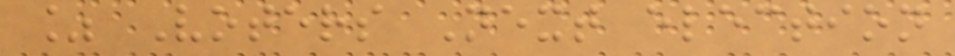% Voters Next election
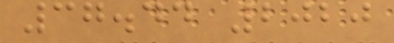37.44 2020
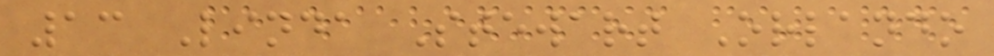13 Linda Stewart Orlando
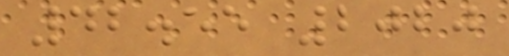42.55 2020
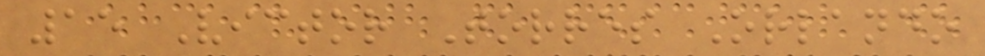15 Victor Torres Orlando
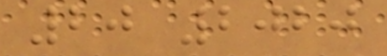20 2020
